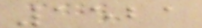1521
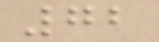72
